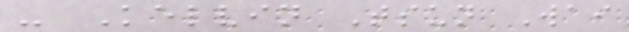- Kelvin Tsun Wai
